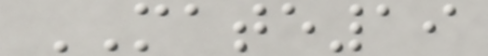MATE19
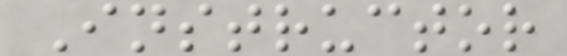Instructor
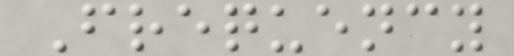Frequency
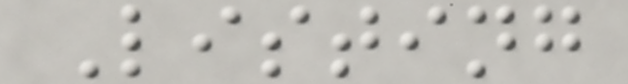Listing
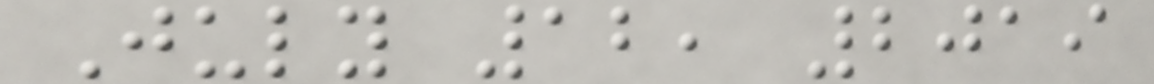July 12, 2019
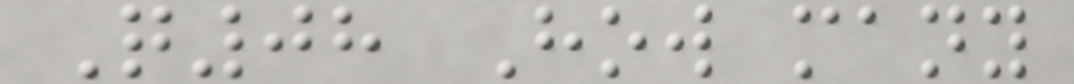Q08 How many
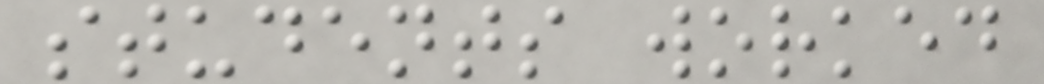students worked
